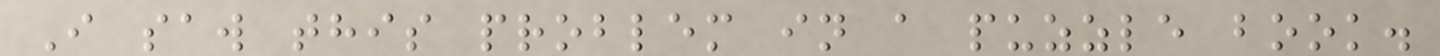I saw this problem in a puzzle book.
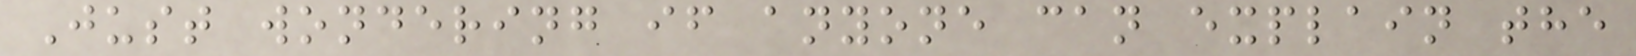Just wondering if anyone can explain the
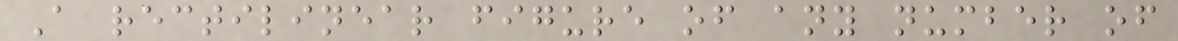A rectilinear figure of any number of
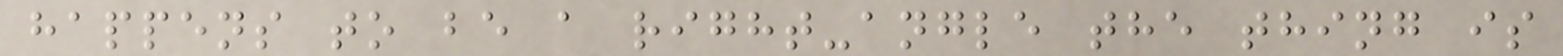happens to be a right-angle the thing is
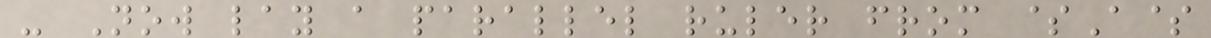- Now lay a parallel ruler from $A$
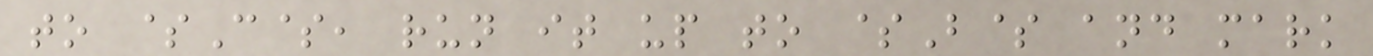to $C$, run it up to $B$ and mark
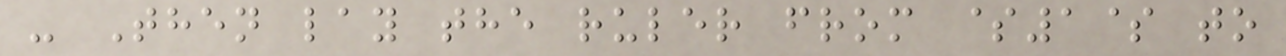- Then lay the ruler from $1$ to
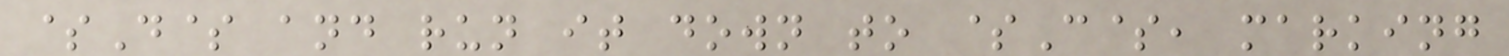$D$ and run it down to $C$, marking
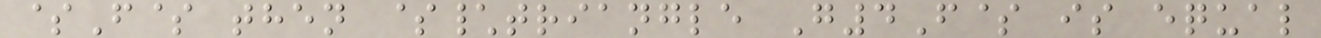$F$ then $\triangle G4F$ is equal
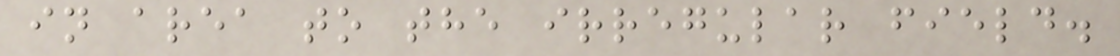in area to the irregular field.
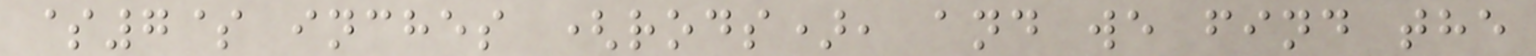$7$ inches (rods), and we find the
